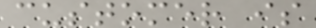customer is
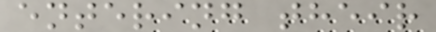entering their
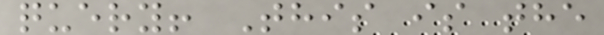query! This is the
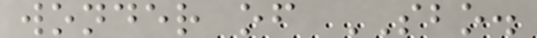wonder of SBO.
